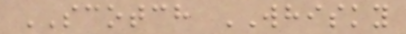SCOTCH WHISKY
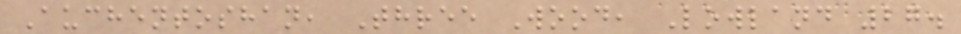Auchentoshan, Three Wood, Lowland 27.
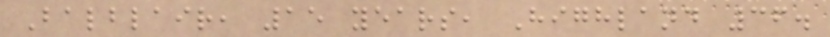Balblair, 15 years, Highland 36.
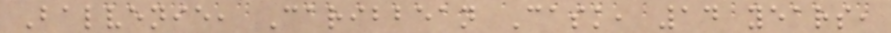Balvenie, Caribbean Cask, 14 years,
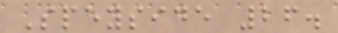Speyside 26.
